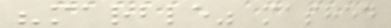"marble" mashed
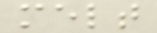melt
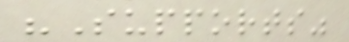"Supports"
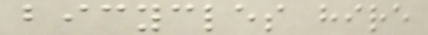bicycles hire
